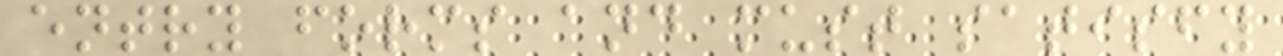entry forms and must satisfy
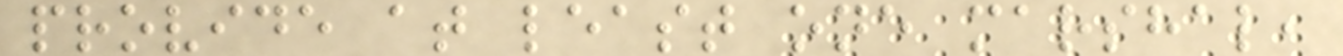provide at least one marshal,
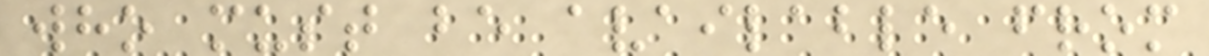who must be available from
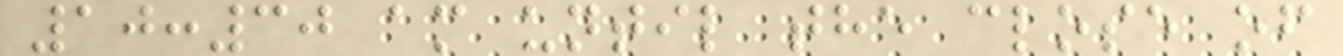10:30 am until the close of
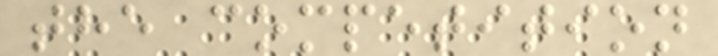the competition
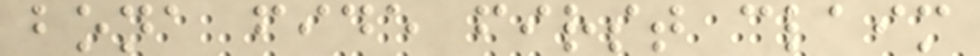bona fide first claim
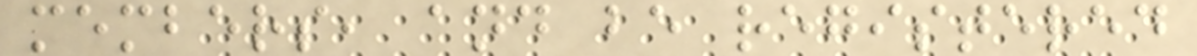members, and be registered
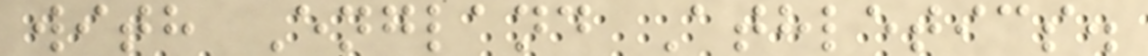with England Athletics.
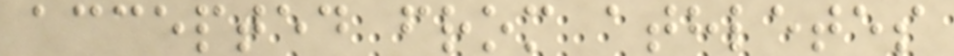accepted from athletes
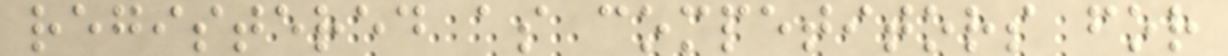registered as competitors for
